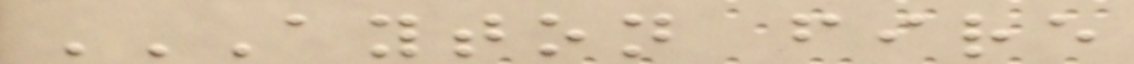AYTON FIRE
